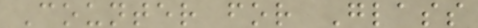Counter for Glass
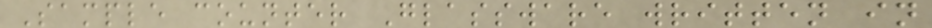Sample counter Glassware written in
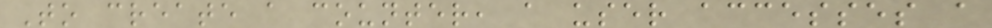To create a counter, a user accesses a
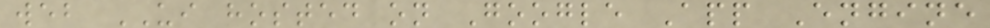web UI hosted on Google App Engine
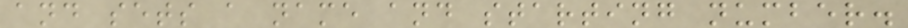and sets a name and starting number.
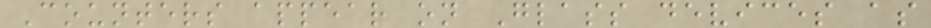Counters appear on Glass devices as
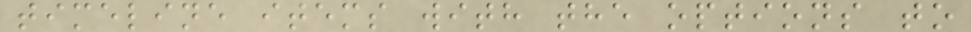timeline items with the options to
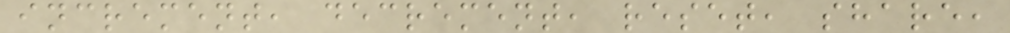increment, decrement, reset, share,
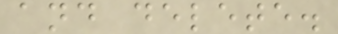and delete.
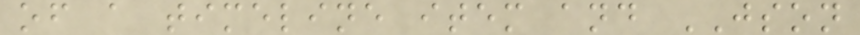of a timeline item and JSON
